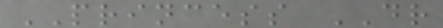PRINCESS DR
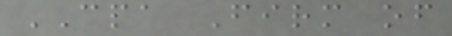CPA Firm of
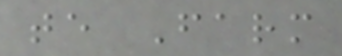te Farm
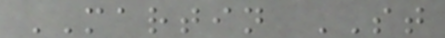MARTIN ST
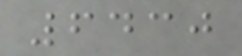6430
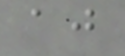aj
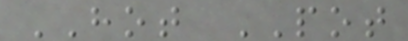HOT POT
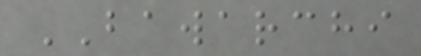BAWARCHI
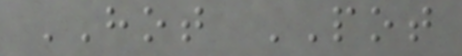HOT POT
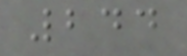244
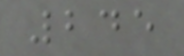245
